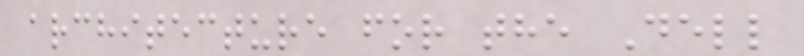architecture for the Dell
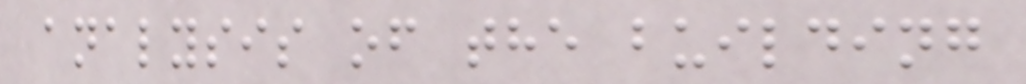analysis of the building
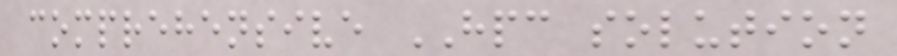comprehensive HPC solution
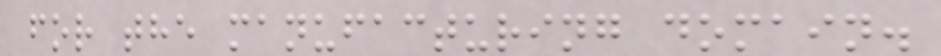for the manufacturing domain.
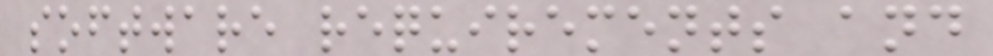software requirements and
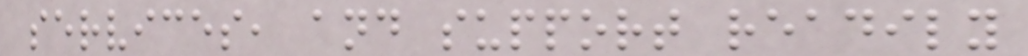services, and support readily
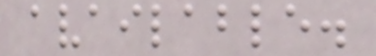available.
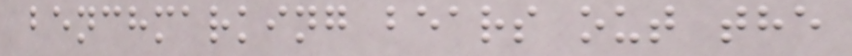benchmarking bears out the
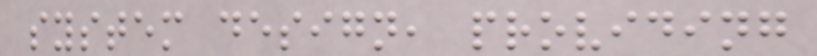system design, providing
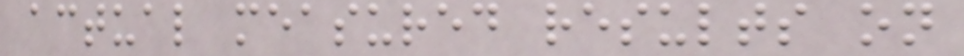actual measured results on
